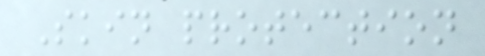Skin protection
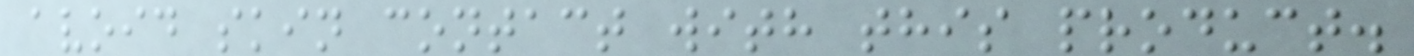avoid skin contact with this product.
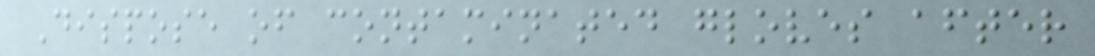Dispose of contaminated gloves after
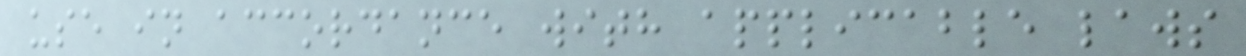use in accordance with applicable laws
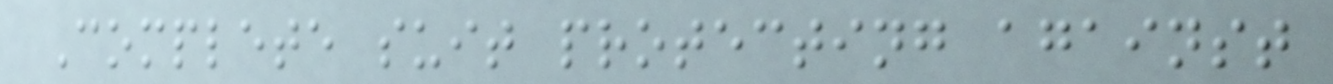Complete suit protecting against
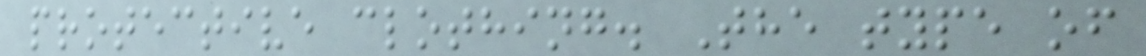protective clothing. The type of
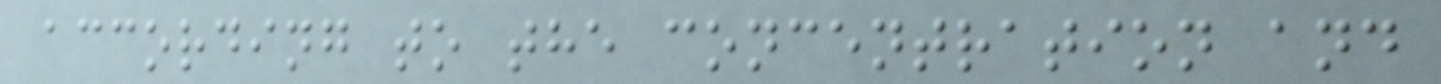according to the concentration and
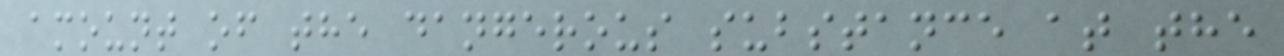amount of the dangerous substance at the
